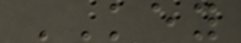KEY
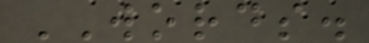WORDS.
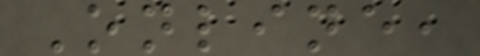Online,
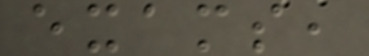exams,
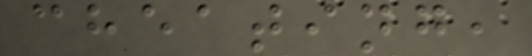cheating,
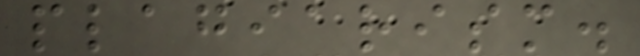plagiarism.
